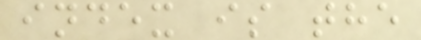index is the
